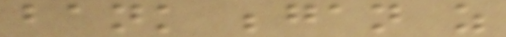bank began as
